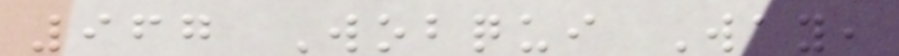967 Wobqui Way,
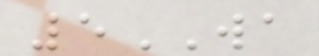5WA
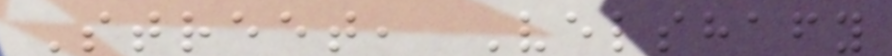Street, Velshafy
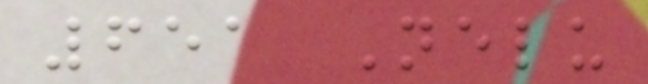651 Nelu
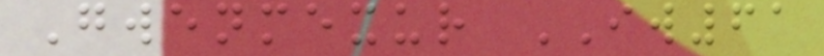Gwenmexur IW61
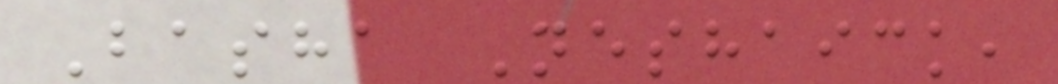Basha Neshaick,
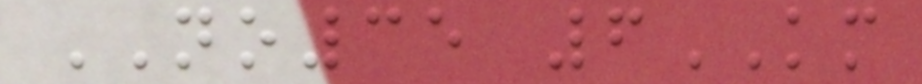NO35 6KM
